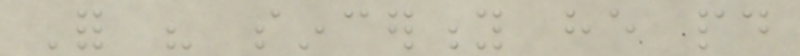For his sincerity he paid
